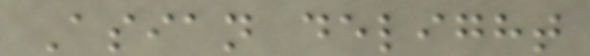Asian delight
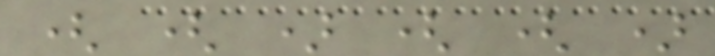( ( ) ( ( )
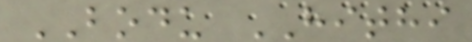BODU HITHI
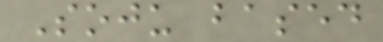Soju based
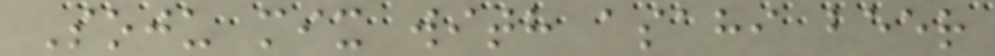Soju mix with asahi beer
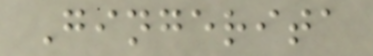Gingerita
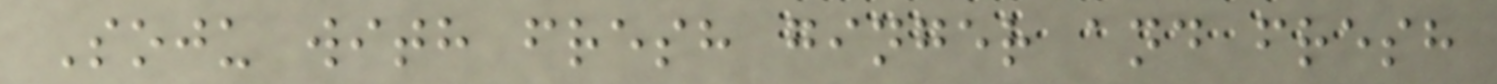Soju with fresh ginger and fresh
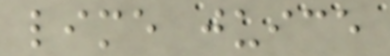lime juice
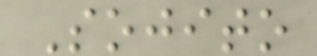Sojito
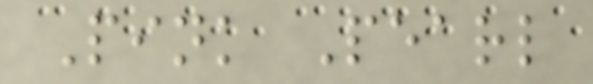Pink Pearl
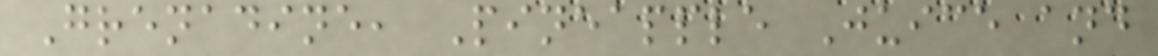Grenadine, Pineapple Juice and
